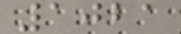1021
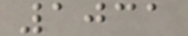1031
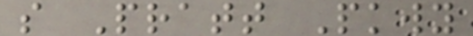s Pratt Pkwy
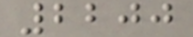2200
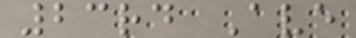23rd Ave
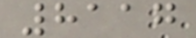8117
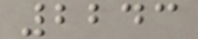2243
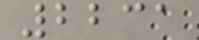2231
